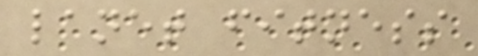lanet fitness
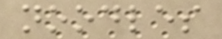noodles
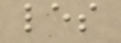les
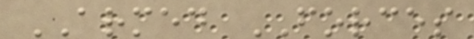ARMED FORCES
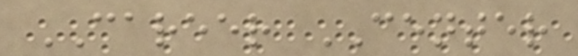CAREER CENTER
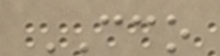CCO
